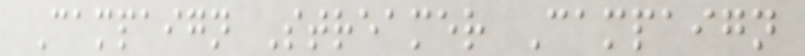Campaign Streamer Campaign
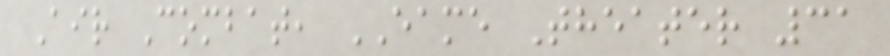Air Combat, EAME Theater 31
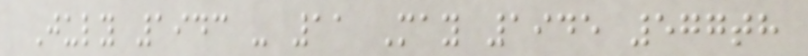July 1943 - 11 May 1945 577th
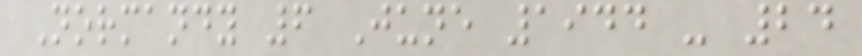Normandy 6 June 1944 - 24
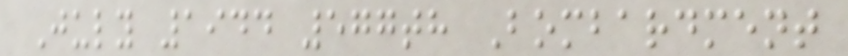July 1944 577th Bombardment
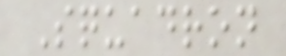Squadron
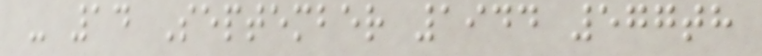- 14 September 1944 577th
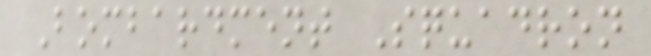Bombardment Squadron
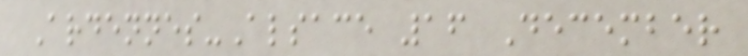Ardennes-Alsace 16 December
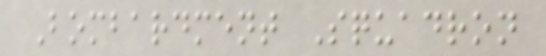Bombardment Squadron
